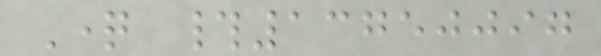Question #13750097
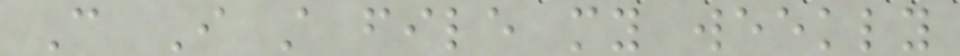Can I still file my weekly
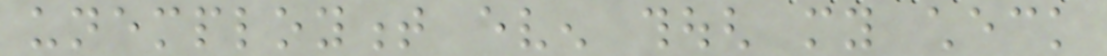unemployment even though my check
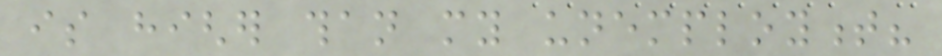is higher than my unemployment?
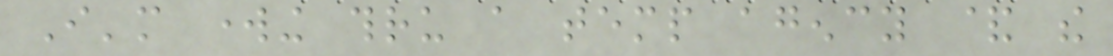I'm working thru a temp agency & the
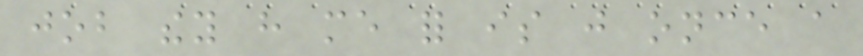job they have me for is just once a
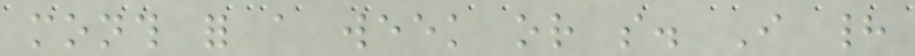month for a week or so. I had
